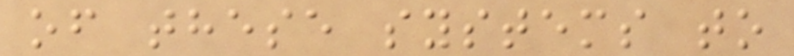of these systems to
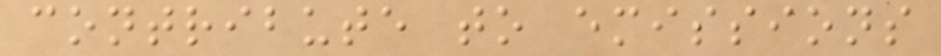contribute to emissions
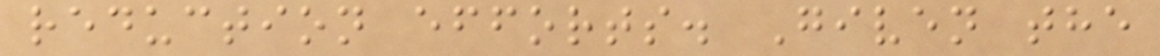reduction efforts. Given the
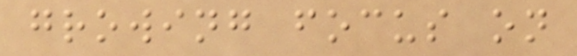growing focus on
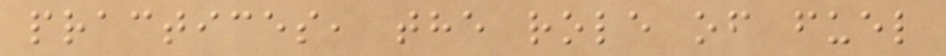practices, the role of fuel
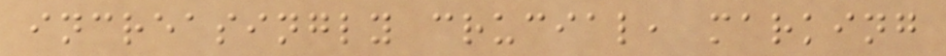increasingly crucial, marking
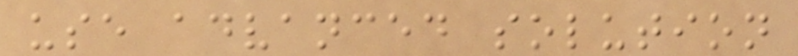use advanced solution
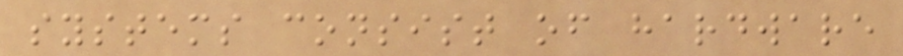systems consist of hardware
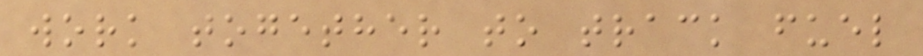work together to track fuel
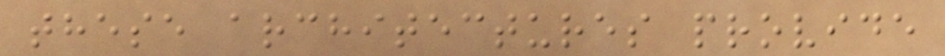these architectures provide
